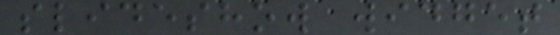slideshow widget
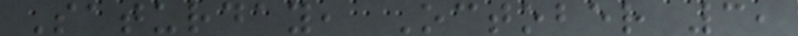Saturday, October 3,
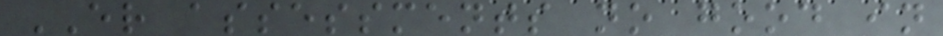ER assessments no good in
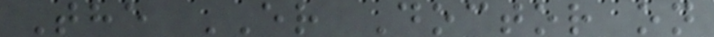The ER Doctor on
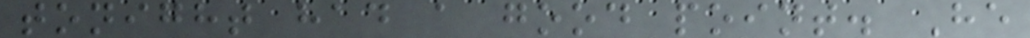tonight had a good point. He
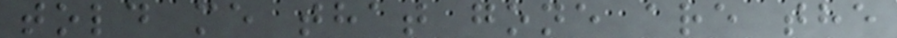told me that gone are the
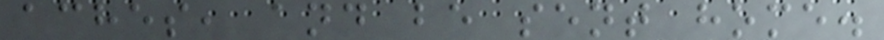aches, and be sent home.
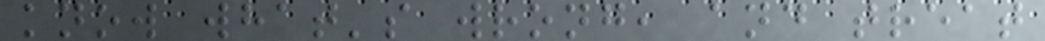know what's wrong, and treat
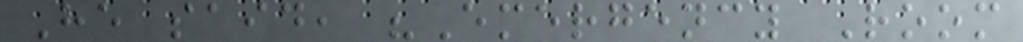He said, "Emergency Room
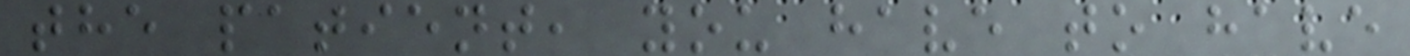the patient, you have to have
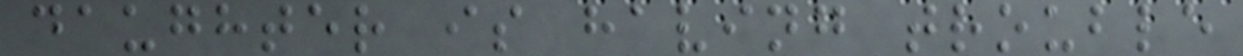daughter is having trouble
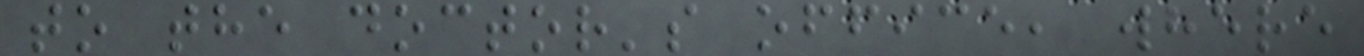to the doctor's office, where
